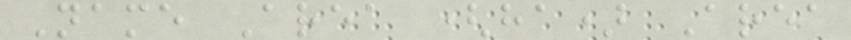Name Area (ha) Area
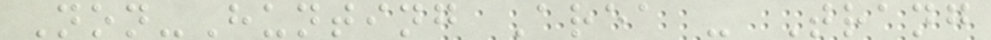Non-Hunting Area - Trang
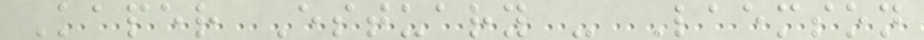Kaper Estuary - Laemson
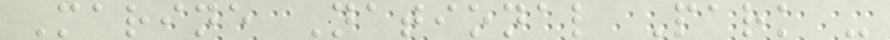Marine National Park -
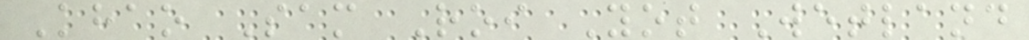Khao Sam Roi Yot Wetland
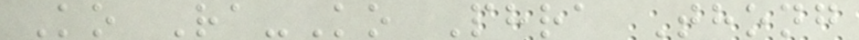Ko Ra-Ko Phra Thong
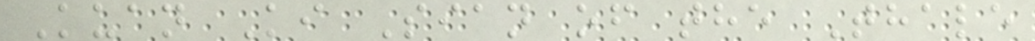Kuan Ki Sian of the Thale
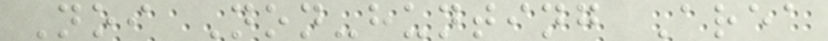Noi Non-hunting Area
